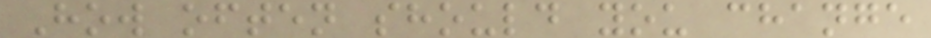How often should you change
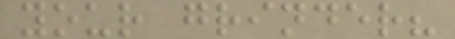your grinder?
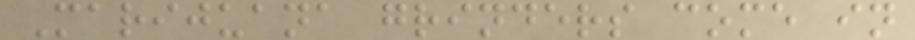Marijuana grinders come in
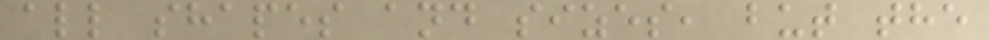all shapes and sizes, but the
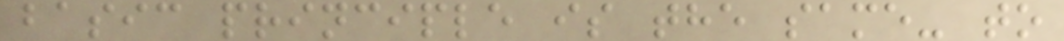basic principle is the same- to
